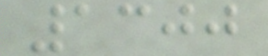1300
